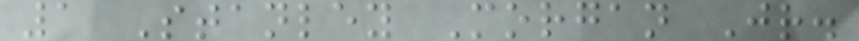1 Stanley Morgan Jr.
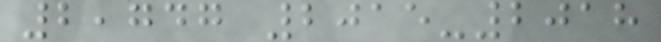2,747 2015-2018
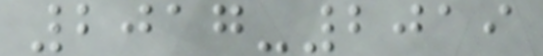2017-2019
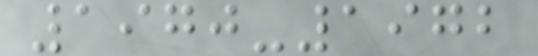1970-1972
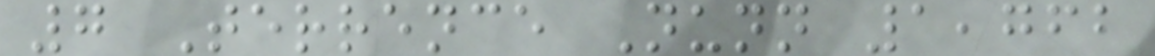7 Terrence Nunn 1,762
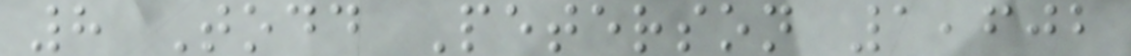8 Todd Peterson 1,602
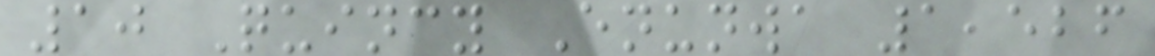10 Quincy Enunwa 1,526
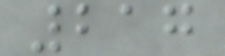217
